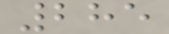285
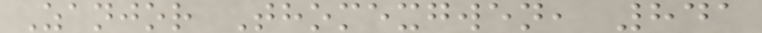Zanjor Thomexgwen, 841
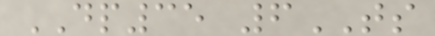DP35 6TS
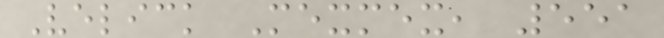Velick Mexmex, 551
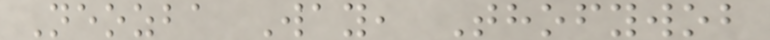Neozba Way, Thofywob
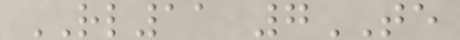RL11 7TE
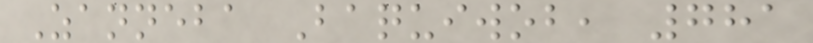Zanneba Baquiwob, 781
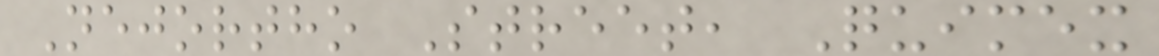Nejortho Street, Quimex
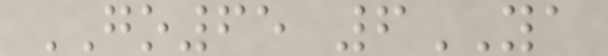GO65 6YA
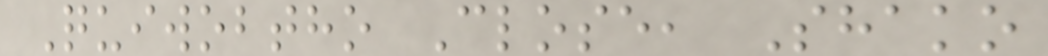Quiwobtho Close, Shako
